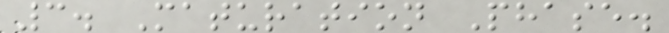3. Maturation Phase.
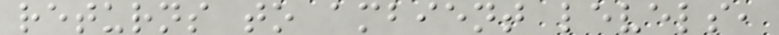returns to ambient levels,
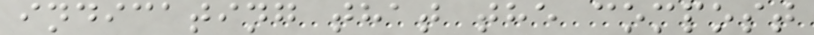indicating that the compost
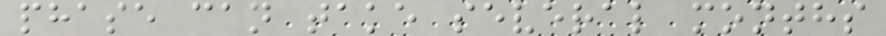phase can take several months
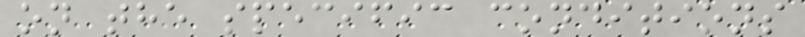on the specific conditions
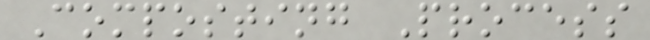Composting Process
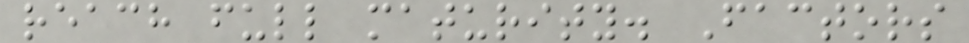reach full maturity. Factors
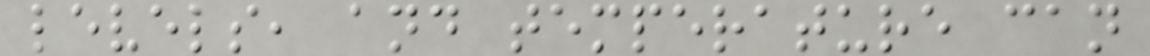levels, and temperature can
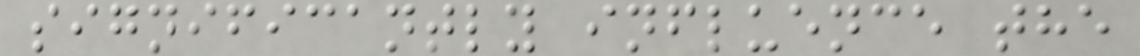significantly influence the
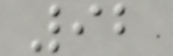92
